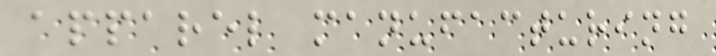apparel manufacturing
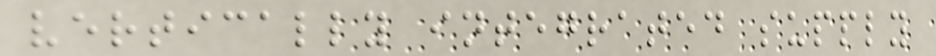vertically integrated supply
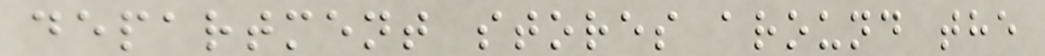department stores around the
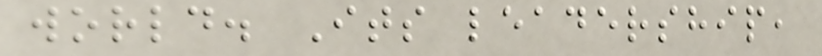world. Its leadership,
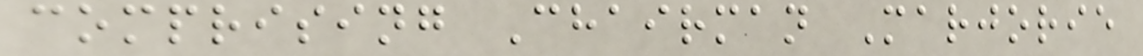comprising Chairman Marjorie
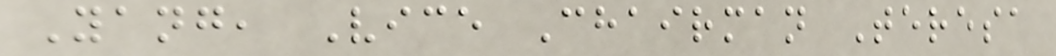Yang, Vice Chairman Teresa
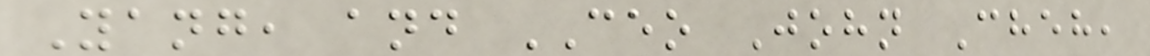Yang, and CEO John Cheh,
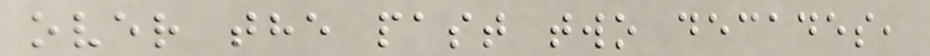over the past two decades,
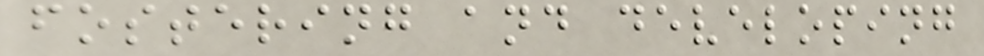fostering and developing
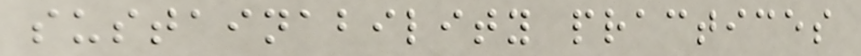sustainability practices
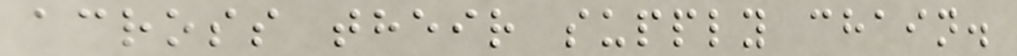across their supply chain.
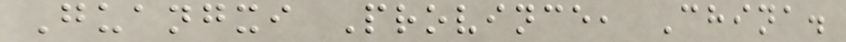Guangxi Province, China.
